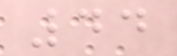44
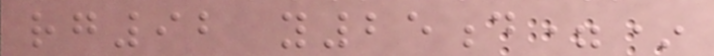rg92 y25d=*
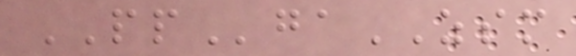PPgaZSM
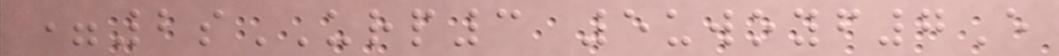=2sURP3 5uwoyf7E
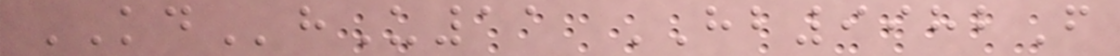KDhU11 HB9982F
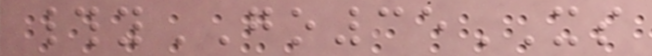#yGO35XS
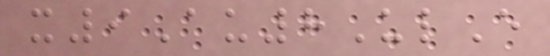x9Au8UlE
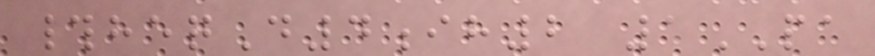#heqD4ih2 1PA
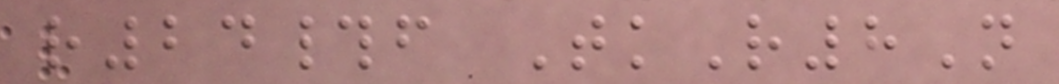r24#f TkR8N
